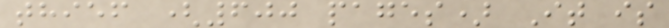thief (600 pages) It is
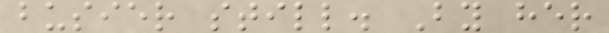busier still. By her
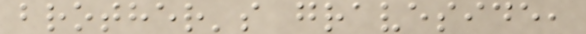brother's graveside,
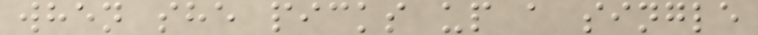when she picks up a single
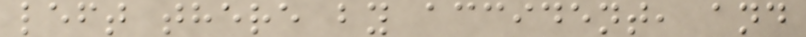left there by accident, and
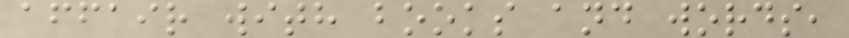affair with books and words,
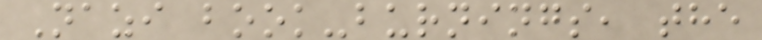Nazi book-burnings, the
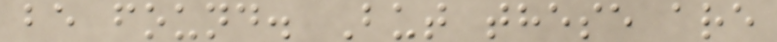be found. But these are
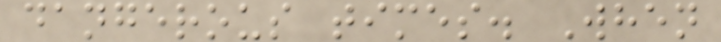dangerous times. When
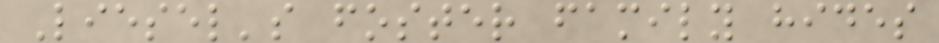Liesel's foster family hides
